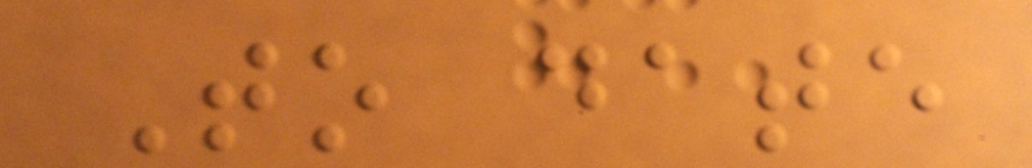To date
